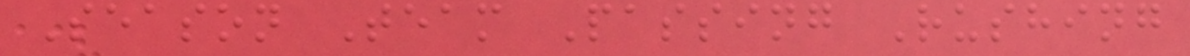Season Team Passing Rushing
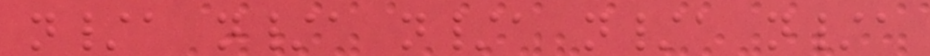n/a n/a n/a n/a n/a
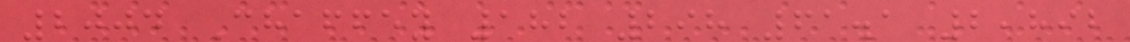2004 Chaffey 182 298 61.1 2,892
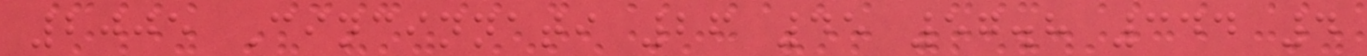2005 Cincinnati 26 45 57.8 344 4
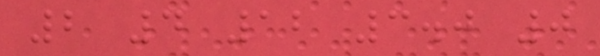2 4 12 3.0 0
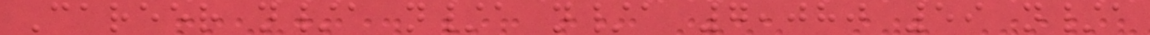Career n/a n/a n/a 7,080 59 n/a
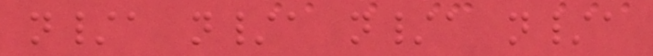n/a n/a n/a n/a
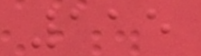115
